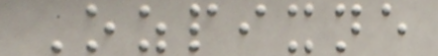Ozpixne
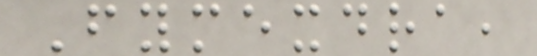Fymexdra,
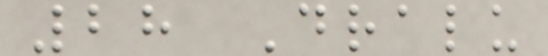28 Dralu
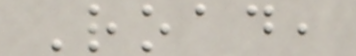Road,
